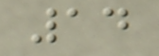14
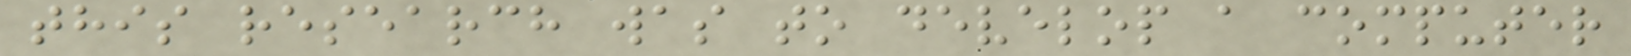this research was to develop a computer
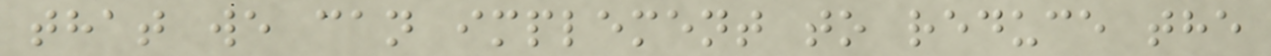that we can implement to reduce the
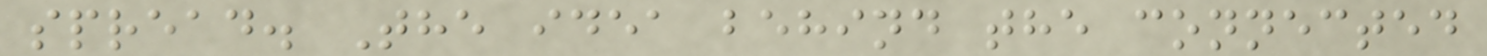spread. The idea behind the connected
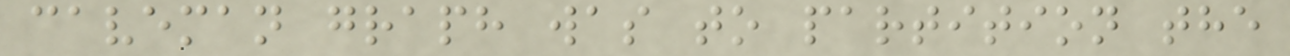caveman graph was to partition the
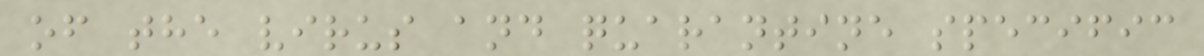of the virus and quarantine specific
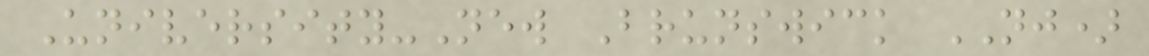University-New Brunswick NJ)
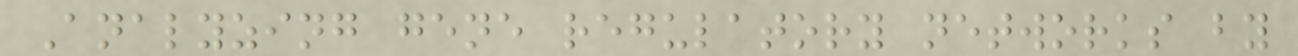Analyzing gene regulatory networks by
